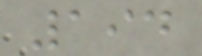194
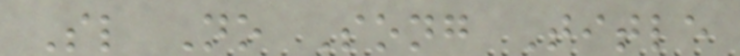Sl No Song Title
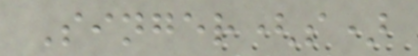Singer(s)
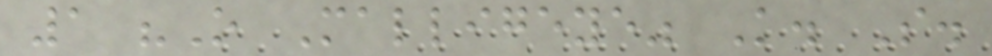1 "O Malligeye" K. S.
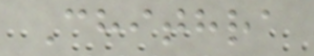Chithra
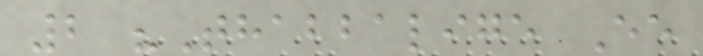2 "Thabbalige Ee
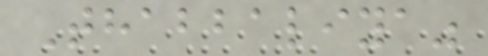Thabbaliya"
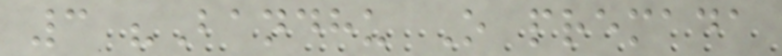3 "Bandhu O premada
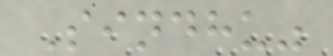Sindhu"
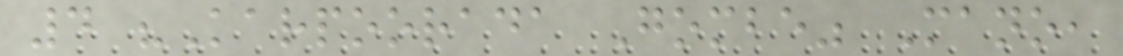4 "Karpoorada Gombe" Mano,
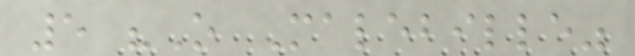5 "O Malebille"
